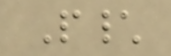P\
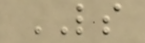LS
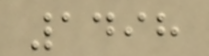1498
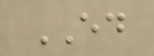ED
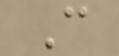C
